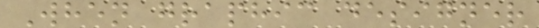When graphic designer
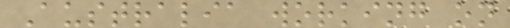Australia working on
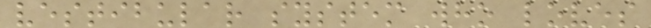vestibular system who loves
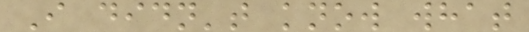I didn't know what
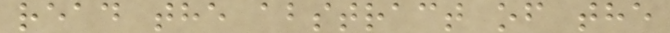read the abstract of the
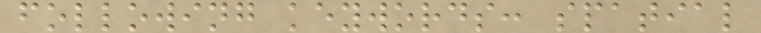following keywords: spatial
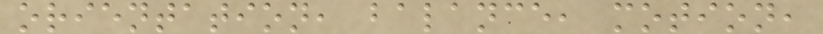orientation, balance, motion,
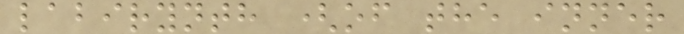labirynth (of the inner
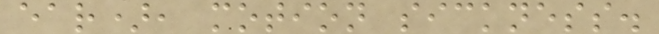ear), motion sickness.
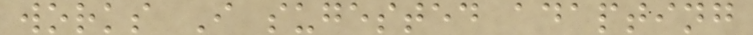works I sugested adapting
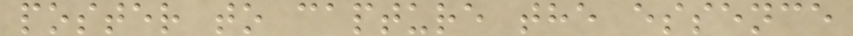poster to capture the essence
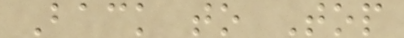Back to Top
